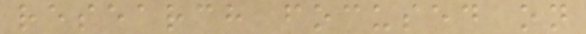research focused on
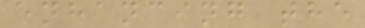enhancing the
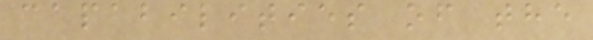capabilities of the
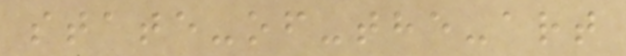state-of-the-art
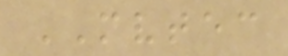MVTEC
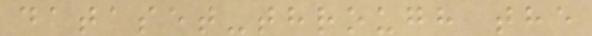dataset-through the
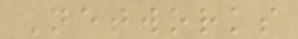Networks
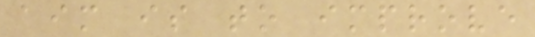aim is to improve
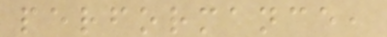performance,
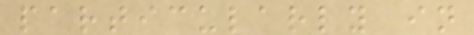particularly in
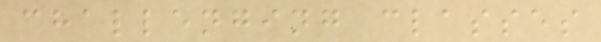challenging classes
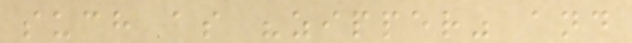such as "zipper" and
